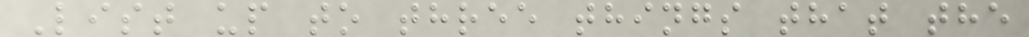List up to three things that the
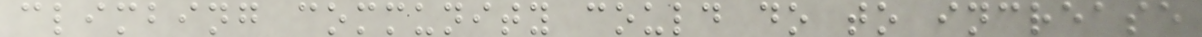climbing community could do to increase
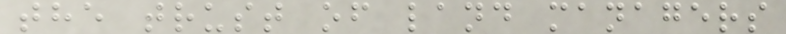the trust of land managers
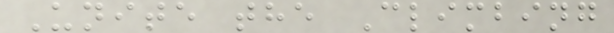Unite the Climbing
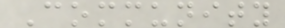Community
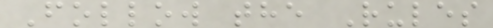Follow the Rules
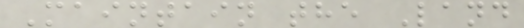Maintain the Land
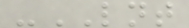-LNT
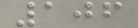106
